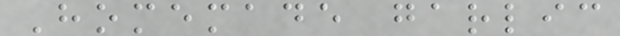Homemade garlic
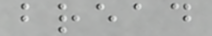bread
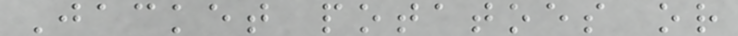Jacket potatoes or
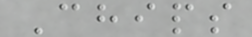Chips
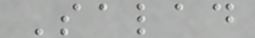Salad
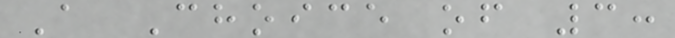A Choice of 3:
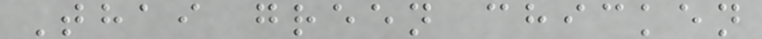Thai green chicken
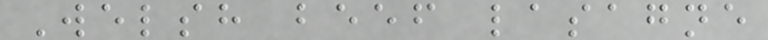Welsh beef lasagne
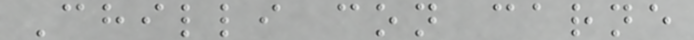Chilli con carne
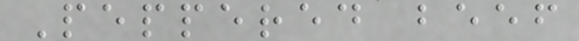Peppered beef
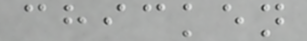chicken
